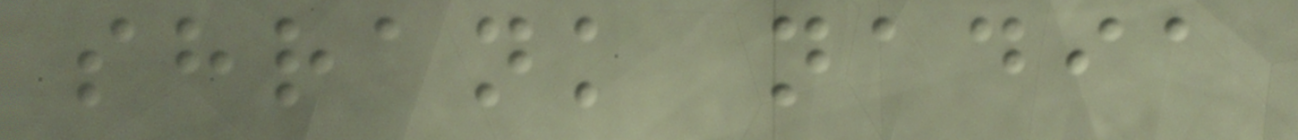shrank nadia
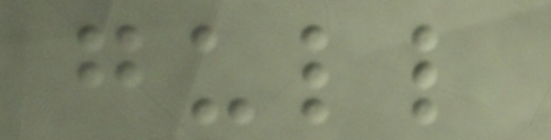gull
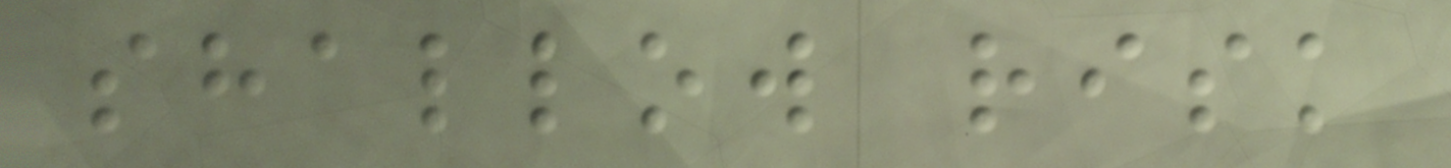shallow risk
